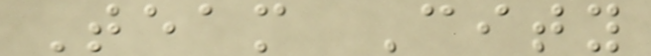Team City
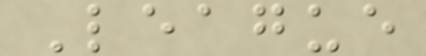League
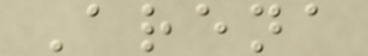Arena
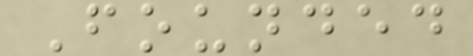Founded
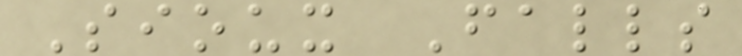Sioux Falls
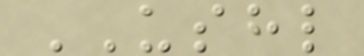USHL
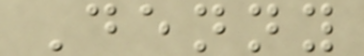Denny
